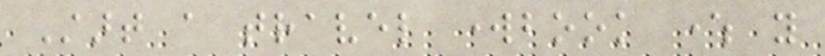Start a travel workbook where you
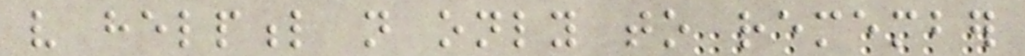very helpful not only to remember
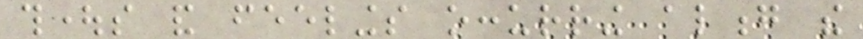thoughts and feelings occurring along the
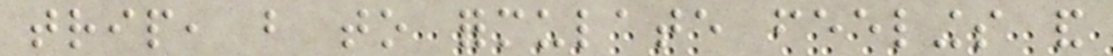trip, but to formulate feelings and
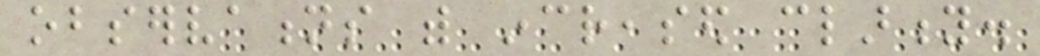observations with increased clarity.
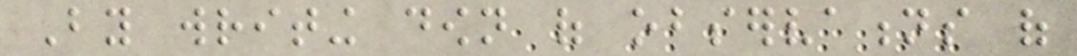By writing down of observations of
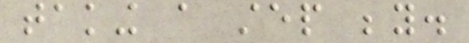taking a step beyond.
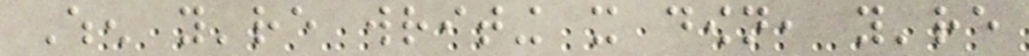When you're writing it down, you're
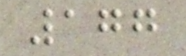177
